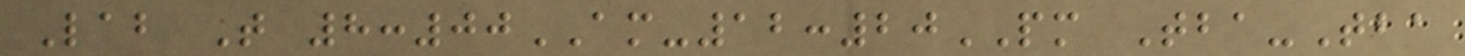Lab T 8:00AM-12:20PM Tba-Tba
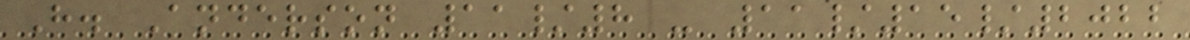H. Anderson 11/8 - 11/15/2022
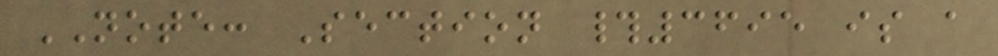NOTE: Section #3695 is a
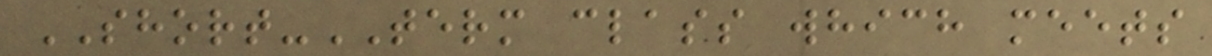SHORT-TERM class which meets
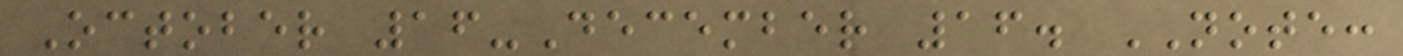October 16-December 16. NOTE:
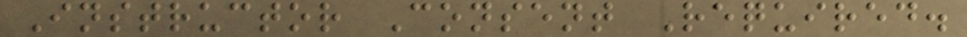Instructor Consent Required.
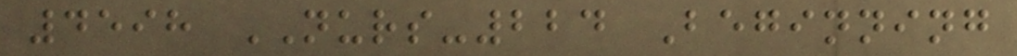4598 NURS-224 Beginning
